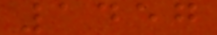1457
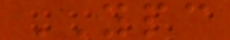YPC
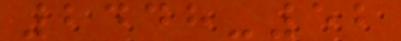2448-52
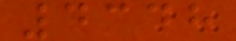4348
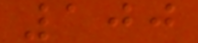100
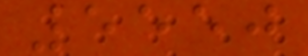5550
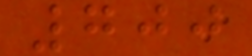700
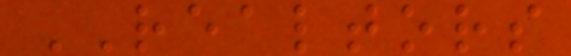REALTORS
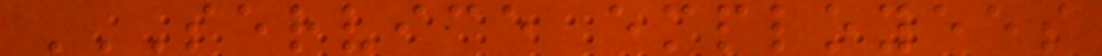SERVICE EMPLOYEES
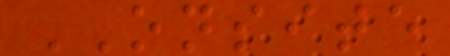ONSITE
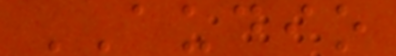AUDIO
